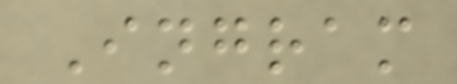Ingram
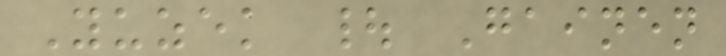Yuzek | Gainen
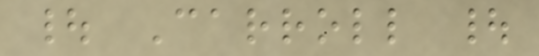| Carroll |
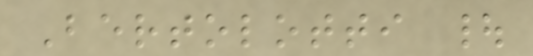Bertolotti |
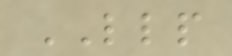LLP
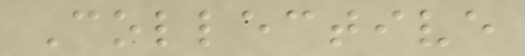Collective
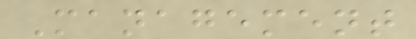Management
